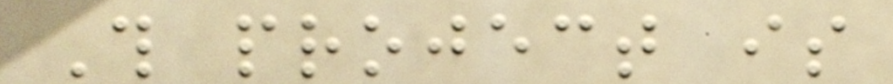This project is
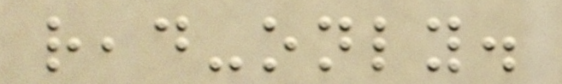read-only.
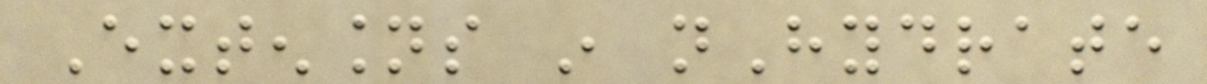Extensions in nHydrate
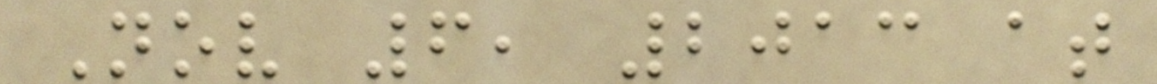Nov 6, 2013 at
